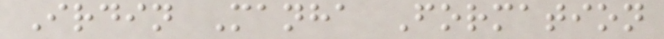Irdin Manha Formation
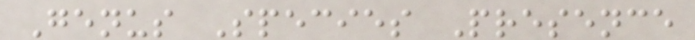Genus Species Presence
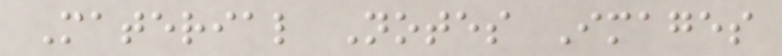Material Notes Images
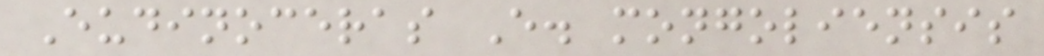Eudinoceras E. mongoliensis
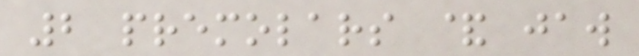2 premolars & jaw
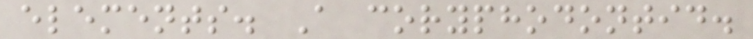elements. A coryphodontid.
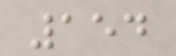154
